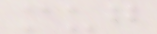mug
